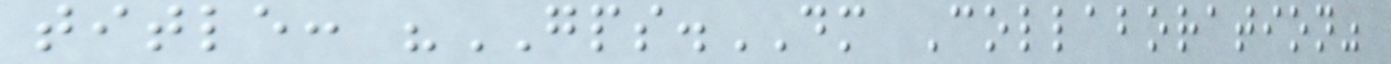title: "GPS.DM Collaboration"
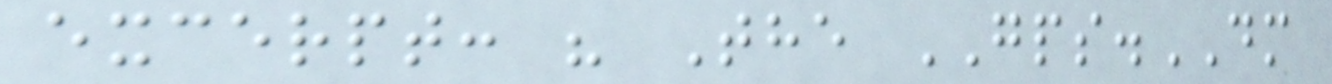excerpt: " The GPS.DM
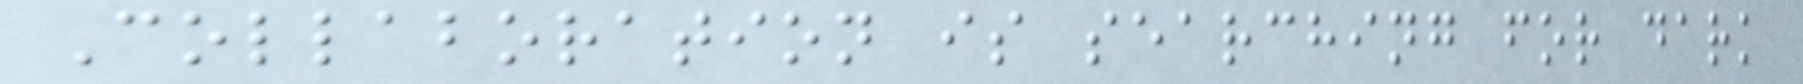Collaboration is searching for dark
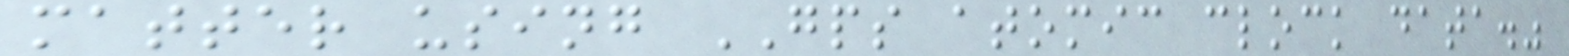matter using GPS atomic clock data."
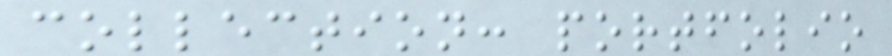collection: portfolio
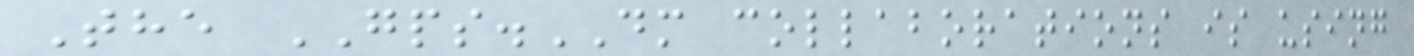The GPS.DM collaborations is using
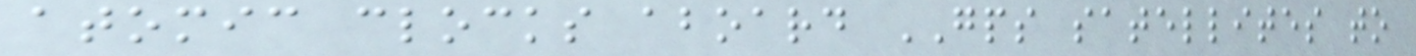atomic clocks aboard GPS satellites to
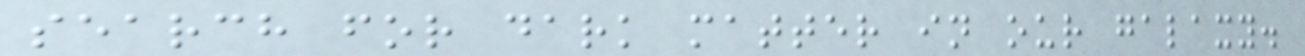search for dark matter in our galaxy.
